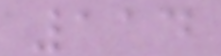114
